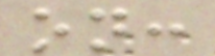on:
